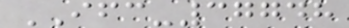IFC-37748
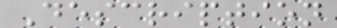Description
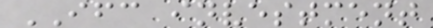IFC investment
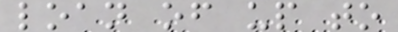loan of up to
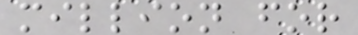million for
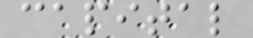capital
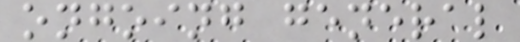ongoing general
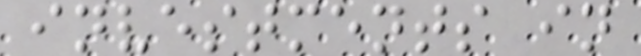investments in
